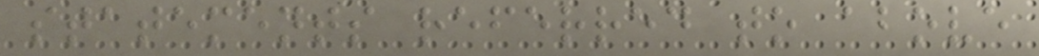statements referred to above
